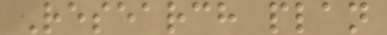Research plan
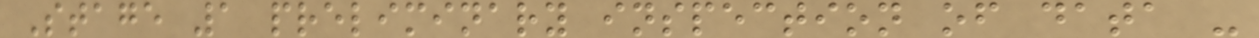Stage 1 preliminary inspection of data -
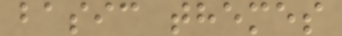basic themes
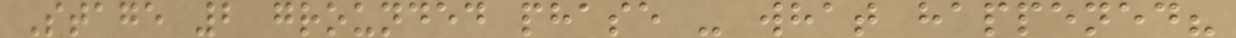Stage 2 grounded phase - what happened?
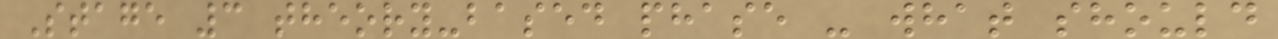Stage 3 theory-based phase - what should
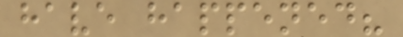have happened?
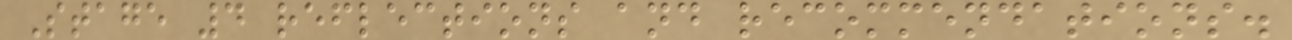Stage 4 reflections and recommendations.
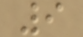9
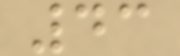43
